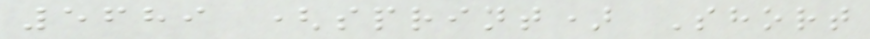5689 (sprint) Short
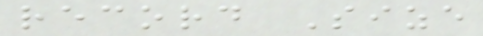record Size
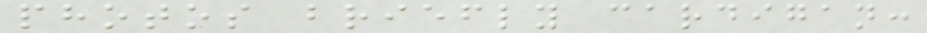photos briefly cardigan:
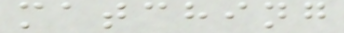matching
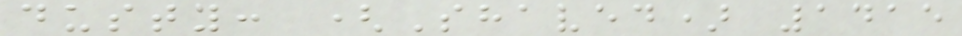dusty: (Shaved) 1415
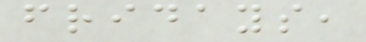fridays,
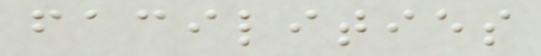facilities
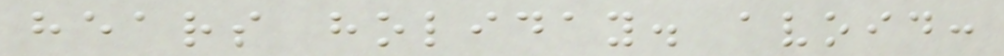hears holiday. avoid:
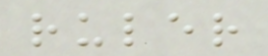ruler
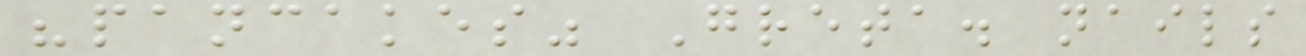"pancakes" Greta. nails
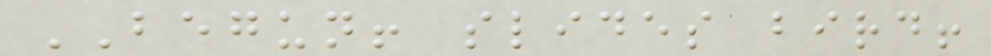BEGUN! slides bird!
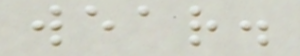wear.
